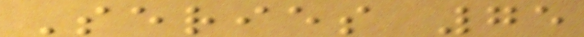Series 75
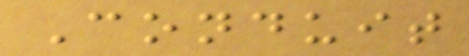Conduit
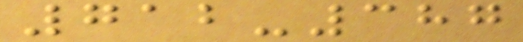712-387
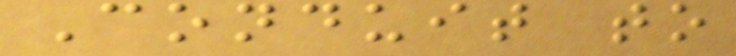Conduit to
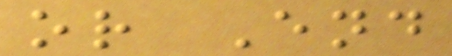or End
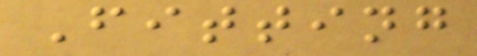Fitting
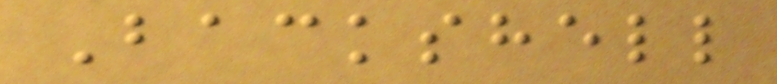Backshell
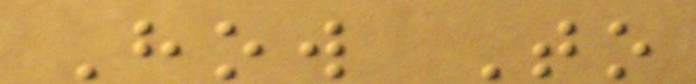How To
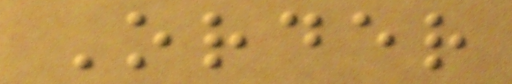Order
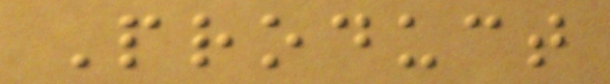Product
